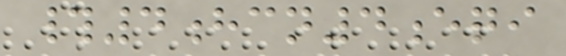#4hcn4eqi
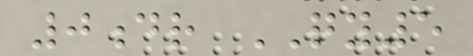0dr QY5
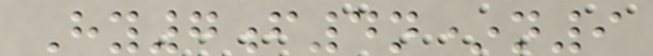Hy7f4n*n9
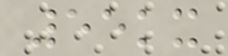55kx
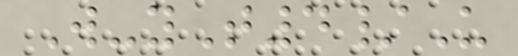W-yT4/U
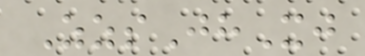ZzsJhXj
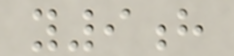y9h
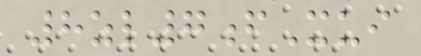8zl7fXui
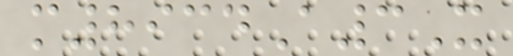m8934A3X
